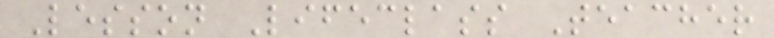Lesson Lifeclass Teacher
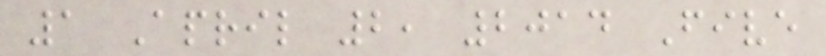1 April 2, 2014 Five
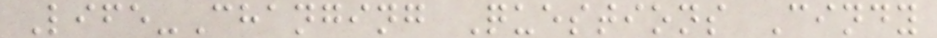Life-Changing Questions Cindy
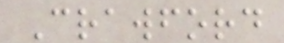Crawford
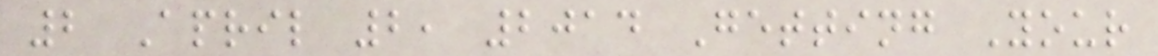2 April 2, 2014 Getting Your
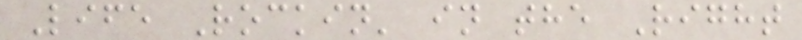Life Rockin' in the Right
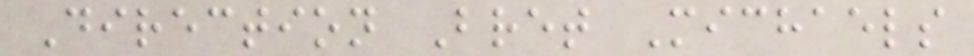Direction Bret Michaels
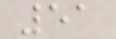51
